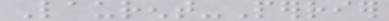Laurent-Perrier
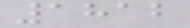1812
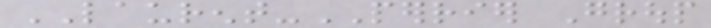LAURENT-PERRIER Group
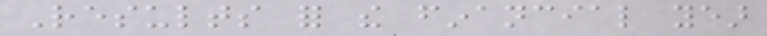Results for the financial year
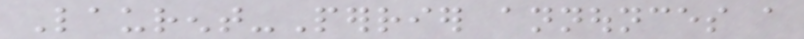Laurent-Perrier announces a
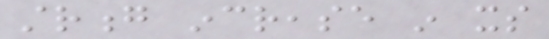strong increase in its
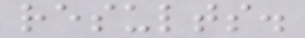results.
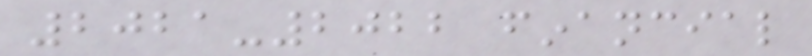2021-2022 financial
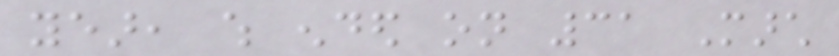year, which ended on 31 March
